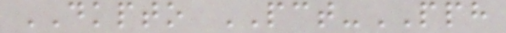DKPTO PCT-PPH
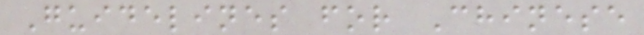Guidelines for Chinese
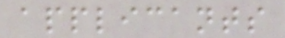applicants
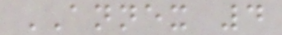ANNEX 4
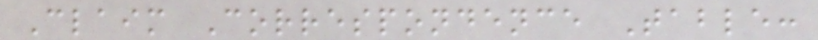Claim Correspondence Table:
